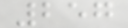257
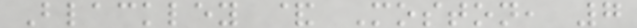Blackley & Moston, 7
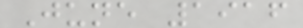June 1916
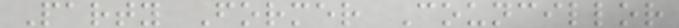Party Former Councillor
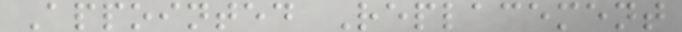Appointed Replacement
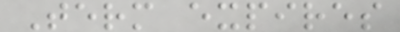Term expires
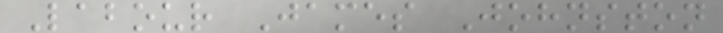Labour James Johnston
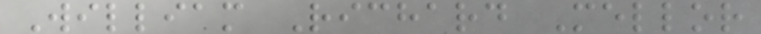William Richard Mellor
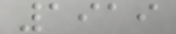1919
